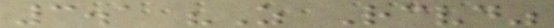3.1 "As Received"
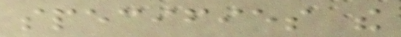specifies the
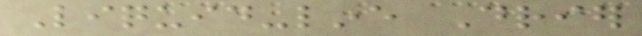Liquid-line Drier
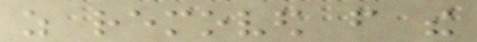as removed from the
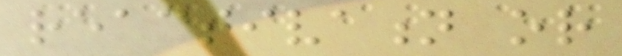reactivation or
